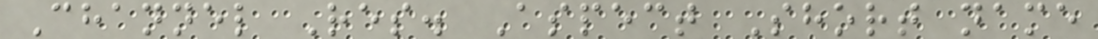Channel Res. Aspect Short name
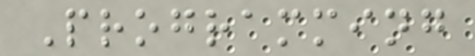Programming
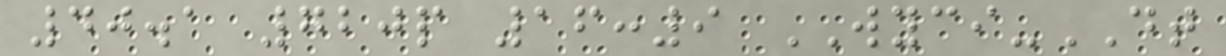40.1 720p 16:9 WYCI-DT
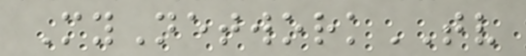MyNetworkTV
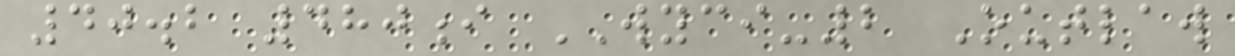40.2 480i WYCI-2 Outlaw
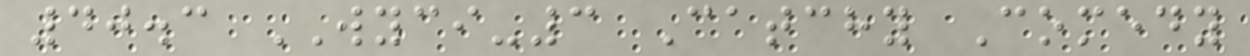40.3 WYCI-3 Catchy Comedy
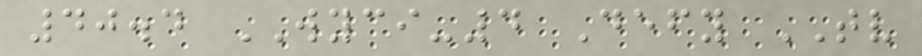40.4 WYCI-4 Defy TV
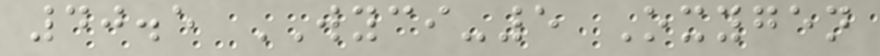40.5 WYCI-5 Oxygen
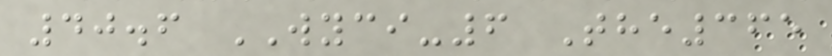40.6 WYCI-6 The365
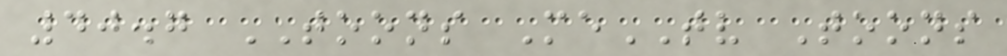40.7 TOONS MeTV Toons
